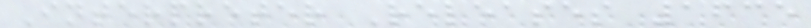Interpreter Releases 1635
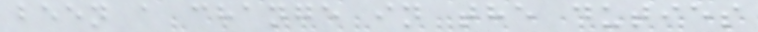been a change in the duties
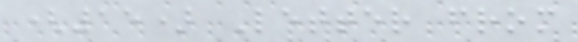(15) Letter from
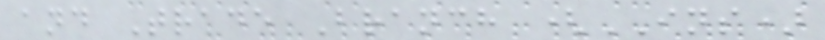and Trade Branch (INS)
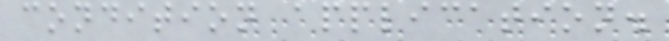condition application.
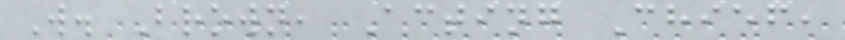W. Brown, Acting Chief,
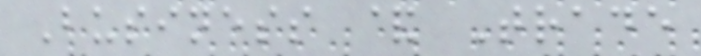Business & Trade
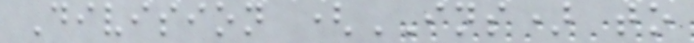Division (INS) to
